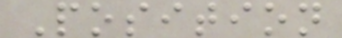Position
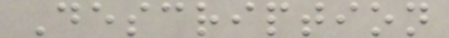Description
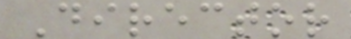Director
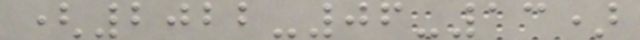(2022-06-13)
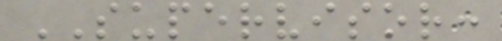SUPERVISOR:
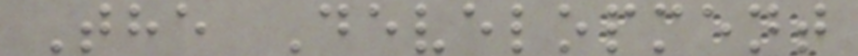The Development
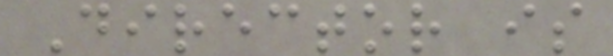Director is
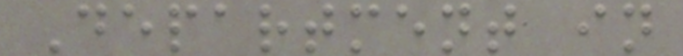Department in
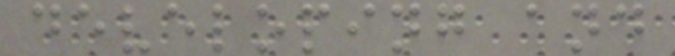developing and
